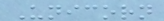Unicorn
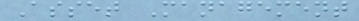Asset Management
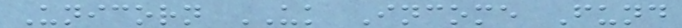Unicorn UK Income Fund
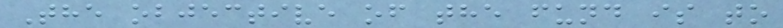The objective of the fund is to
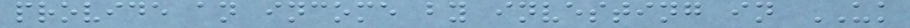provide an income by investing in UK
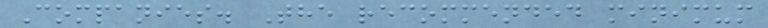Companies. The recommended minimum
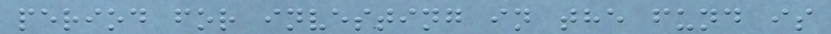period for investing in the fund is
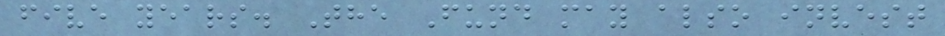five years. The Fund may also invest
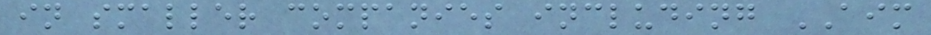in smaller companies including AIM
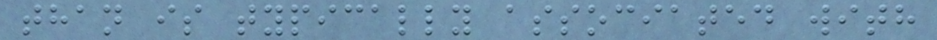than is typically associated with
